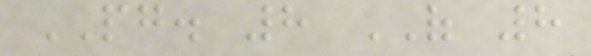PG. 8 OF 8
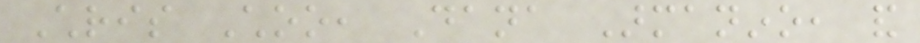Chris Choo, Dana Armanino, and
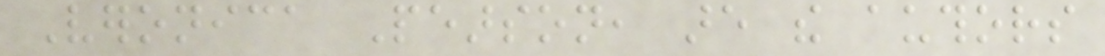Veronica Pearson, are the authors
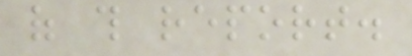of this report.
